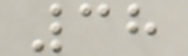38
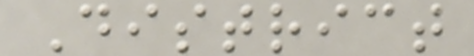District
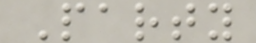Party
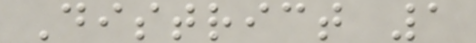District 1
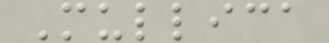Mullica
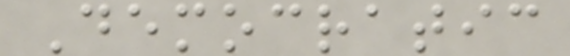Democratic
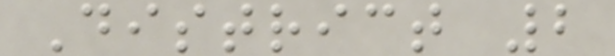District 2
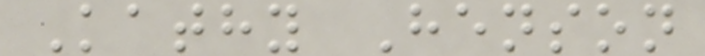Kathy Henson
